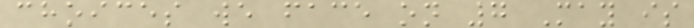choices we face on 7 May is
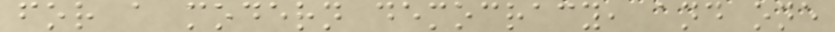for a modern democracy, and one
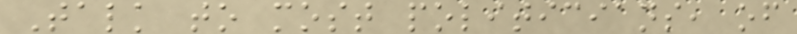Talk to most politicians, of
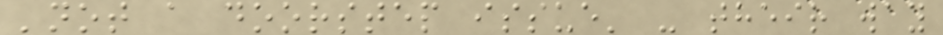'not a doorstep issue' - their way
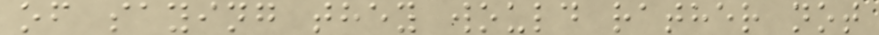of saying they would rather not
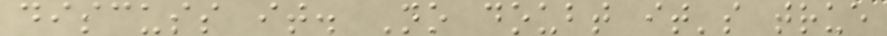discuss it. No doubt it's true
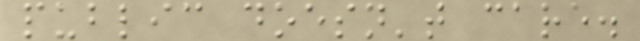public doesn't care.
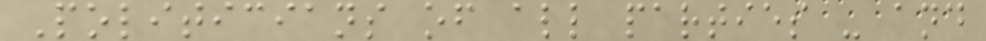Politicians of all parties - and
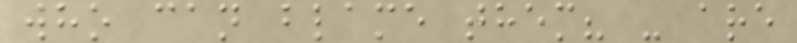who can blame them? - are
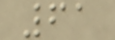61
